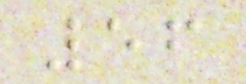56
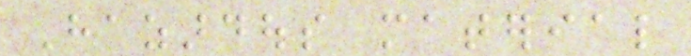Hazardous material
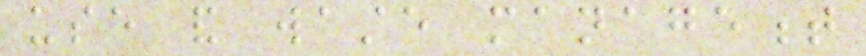use and waste management
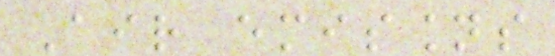Air emissions
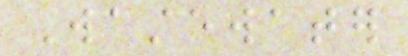Wastewater
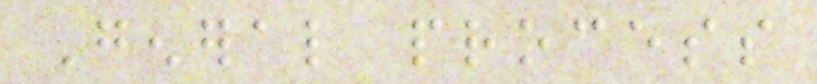General process
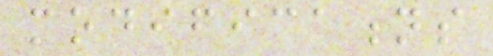modifications
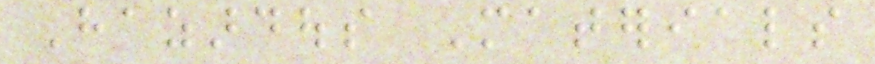Hazardous Materials
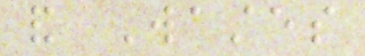and Wastes
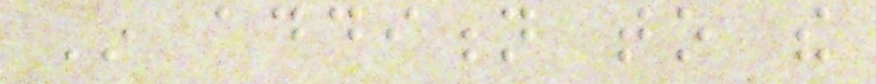In addition to the
